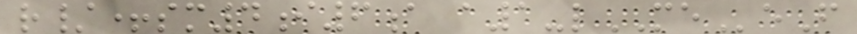r/+sm4i6a a1-lMEeF
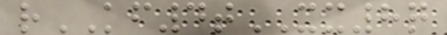rKF4tXX8q
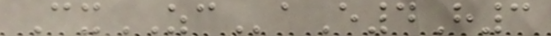CxZCaE4H3
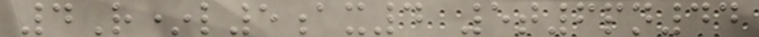4R*l5ax4 5t6pn44
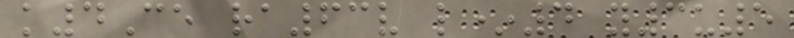k4Ce ra63v l*4 y3u5
